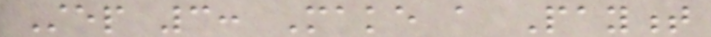Step 3: Make a Payment
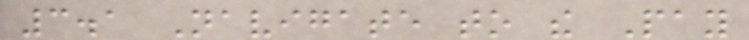3.1 Navigate to the Pay
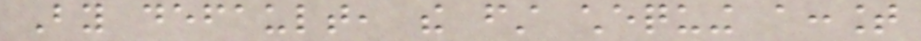By default, the first chequing account
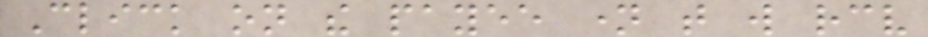Click on the payee name that will receive
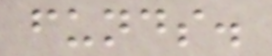funds.
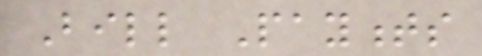Bill Payments
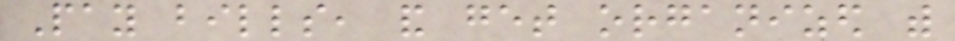Pay bills, and get organized with
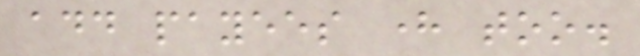add payees here too.
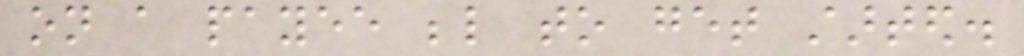on a payee below to get started.
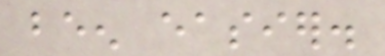been easier.
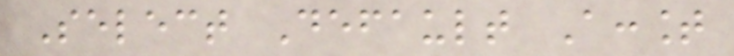Select Default Account
